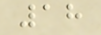18
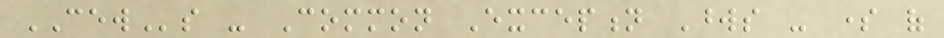CEWs - Common Exception Words - some of
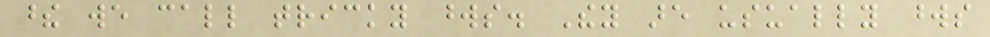these we call tricky words. They are usually words
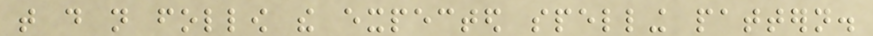that do not follow the expected spelling pattern.
